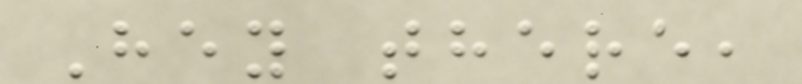Hey there,
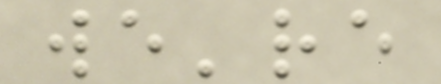we're
